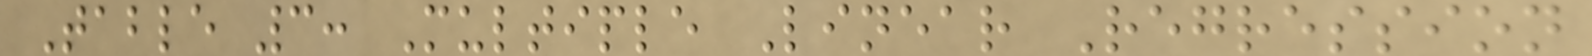Table 3: Multiple Linear Regression
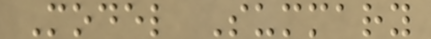Model Summary
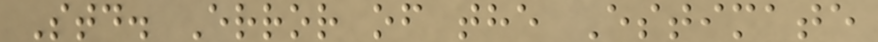Std. Error of the Estimate
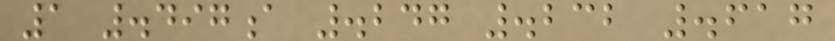1 .497a .247 .232 .617
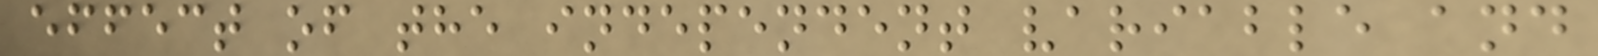effect of the independent variable and
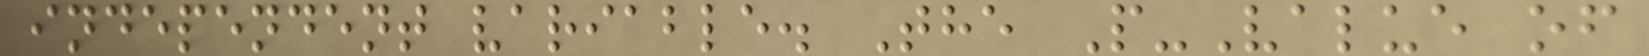independent variable. The P-Value of
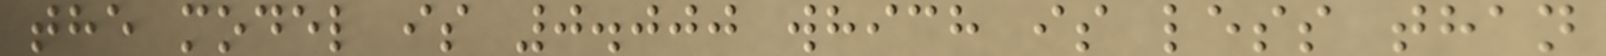the model is 0.000 which is less than
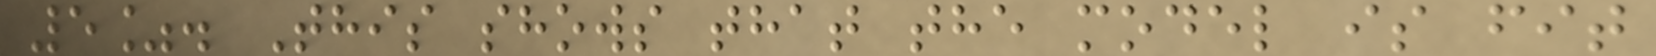5%. This shows that the model is fit
